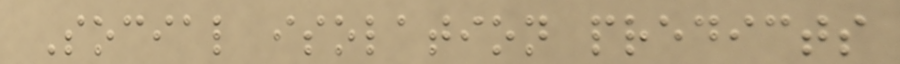Social isolation predicts
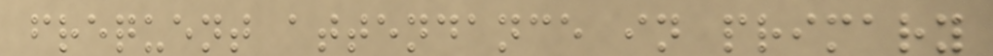frequent attendance in primary
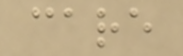care
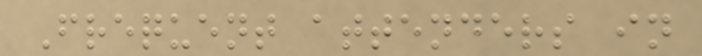Frequent attenders in
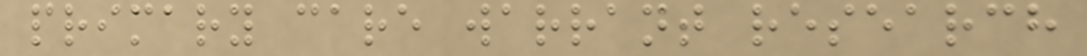primary care warrant research
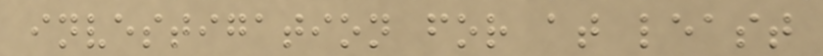investigation for at least
